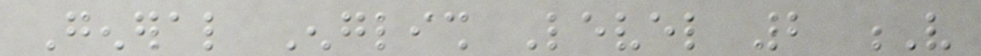General English Level 2 V
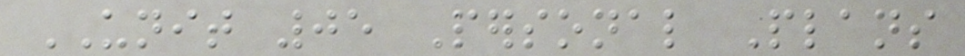UNIT 05 Personal Plans
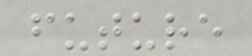future
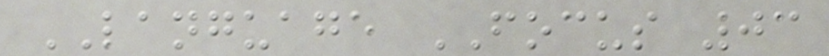LANGUAGE FOCUS 03
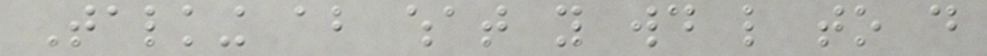Talking about what you would like to do
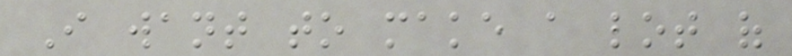I want to make a lot of
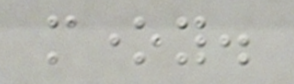money.
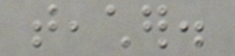teacher.
